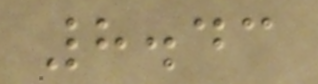8.43
